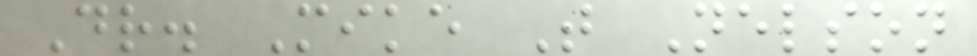Dr. Mike T Nelson
